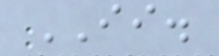II.
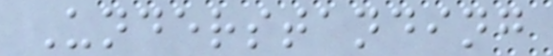Understanding
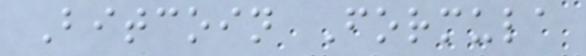Bitcoin Formula
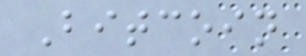Bitcoin
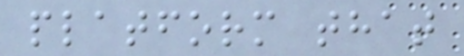platform that
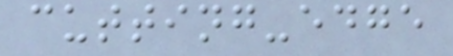cutting-edge
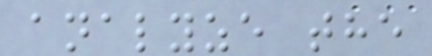analyze the
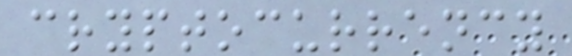cryptocurrency
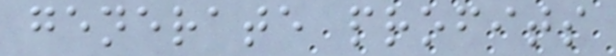generate profits
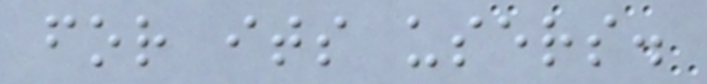for its users.
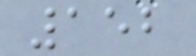152
